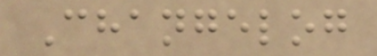Changelog
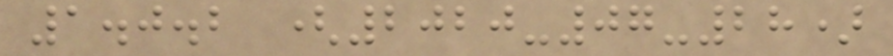1.0.2 (2020-07-28)
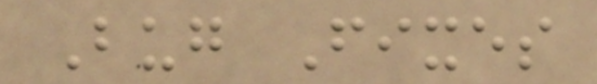Bug Fixes
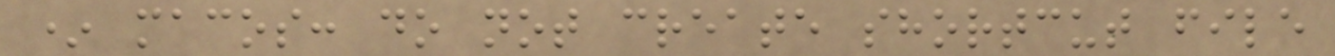* macos: do not create shortcut file
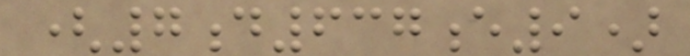(7d637e9)
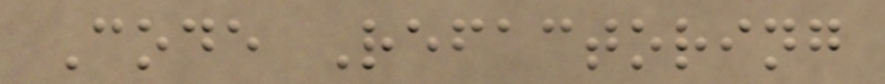Code Refactoring
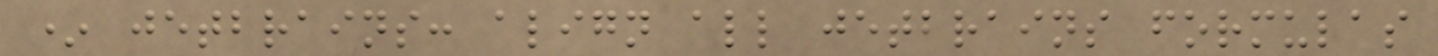* jetbrains: align all jetbrains formulas
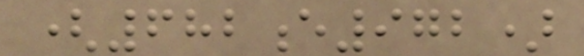(682e972)
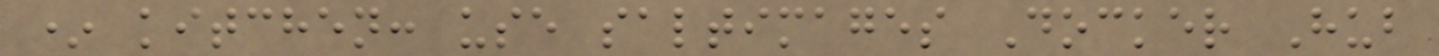* kitchen: use saltimages Docker Hub
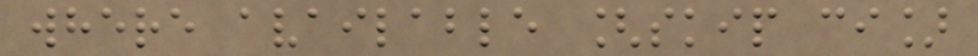where available [skip ci]
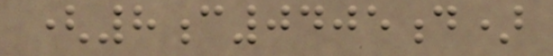(8c0405d)
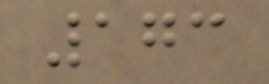173
